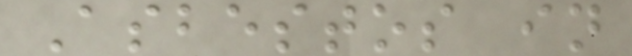Asbestos in
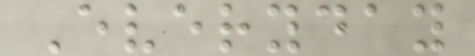Everyday
